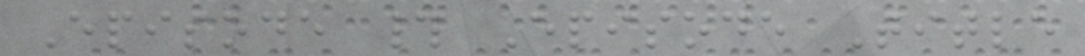Episode # Episode Title
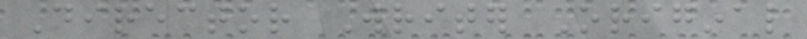Director Writer Original
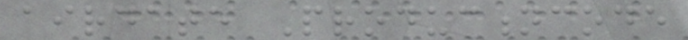airdate Productioncode
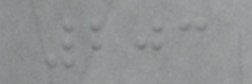203
